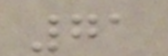71
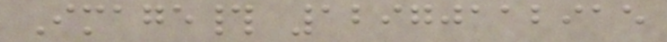Image# 12970112915
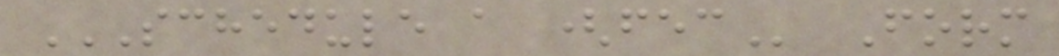SCHEDULE A (FEC Form
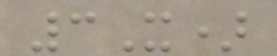3X)
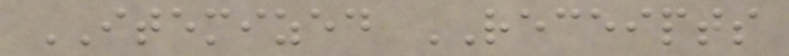ITEMIZED RECEIPTS
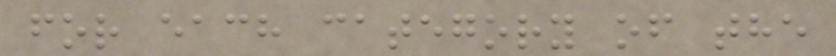for each category of the
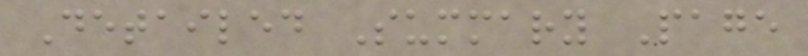Detailed Summary Page
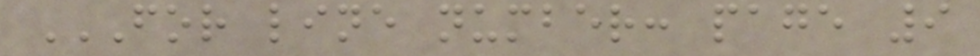FOR LINE NUMBER: PAGE 9
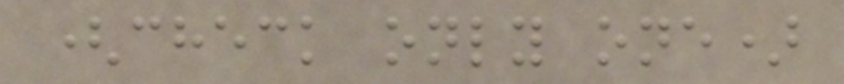(check only one)
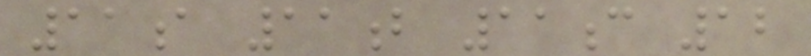11a 11b 11c 12
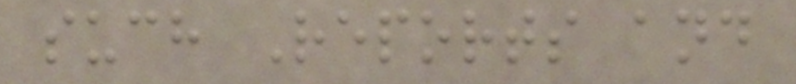such Reports and
